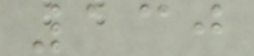130
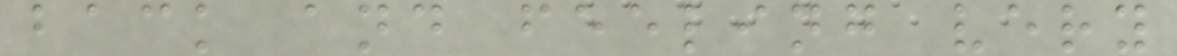back and feeling very
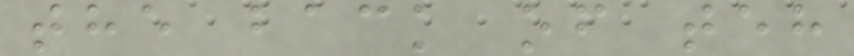the back of teh
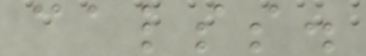calss.
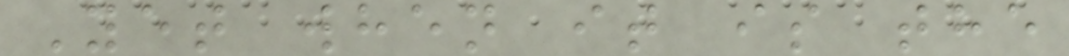Yet when it is the
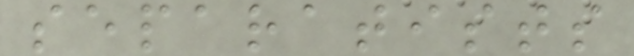separatists
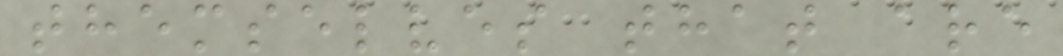themselves that are
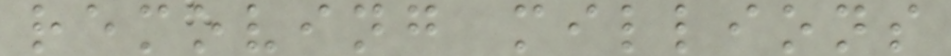removing millions
